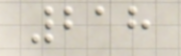218
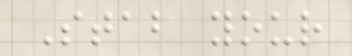Stab your
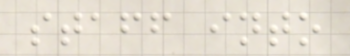staff into
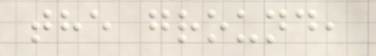the ground,
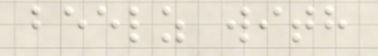beelz with
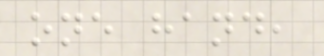one hand,
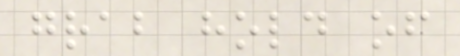grab hold of
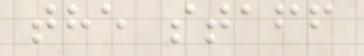the staff
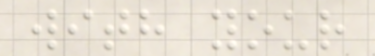with your
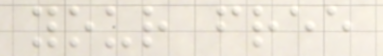your free
